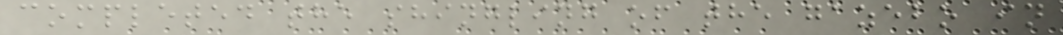completed the shingling of the gazebo in
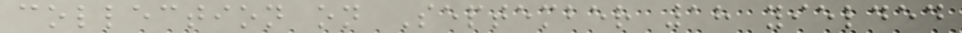collection on September 18 yielded
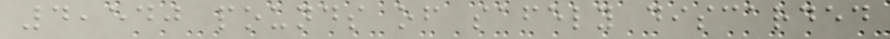4,540 pounds of safely discarded
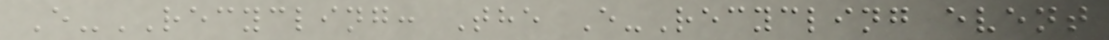E-RECYCLING: The E-Recycling event
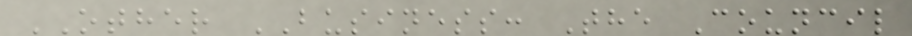OTHER BUSINESS: The Council
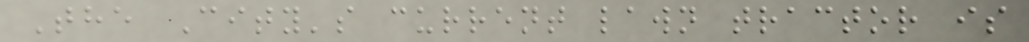The City's current lawn tractor is
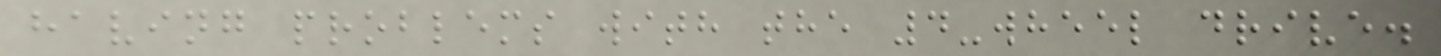having problems with the 4-wheel drive.
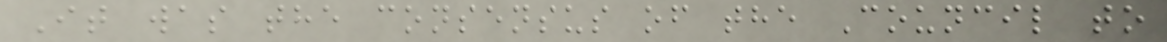It was the consensus of the Council to
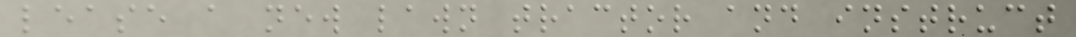lease a new lawn tractor and instruct
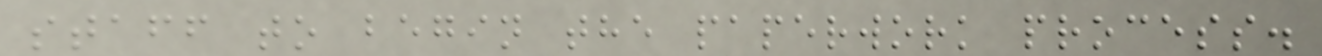staff to begin the paperwork process.
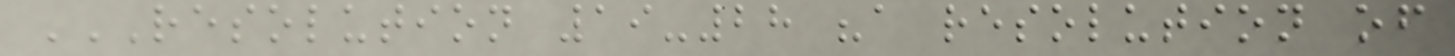RESOLUTION 19-28 "A RESOLUTION OF
